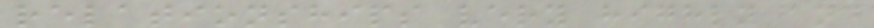relationships very highly and
